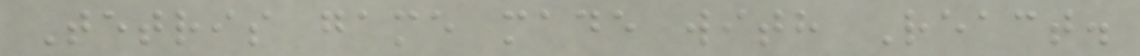Tetris game made with React.
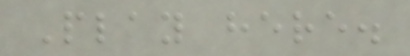Play here.
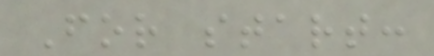For start:
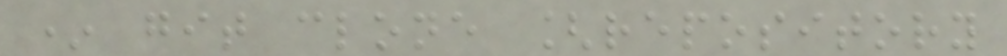* git clone [repository
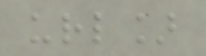url]
